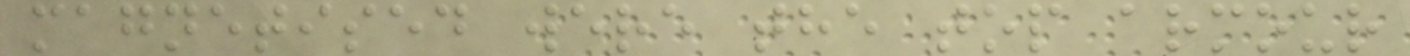magnetised were the top armour
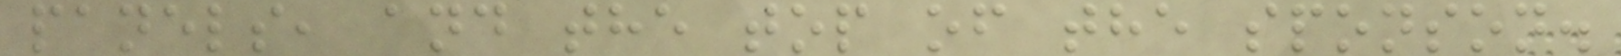panels, and the top of the sponson.
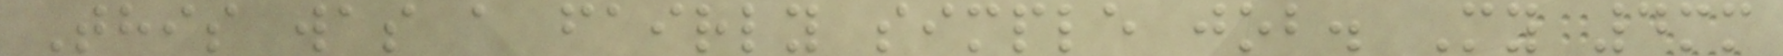This was a fairly simple job. My 4mm
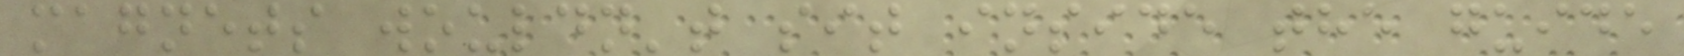magnets wouldn't sit inside the guide
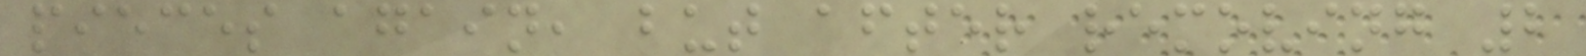pieces again, but after removing 2
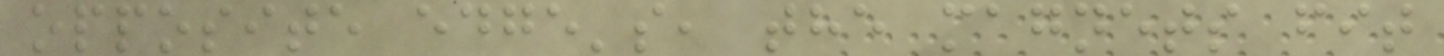opposite edge's, the magnets fit
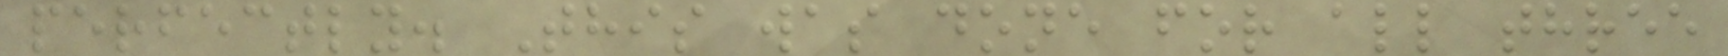perfectly. This was done for all three
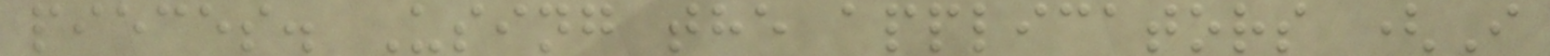pieces. Using the applicators (I
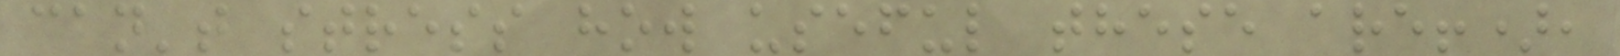can't stress how useful these are!),
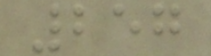257
